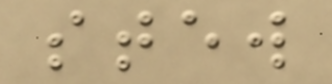stew
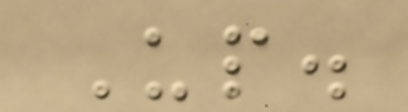Up.
